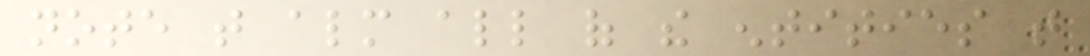note that almost all of the entities that
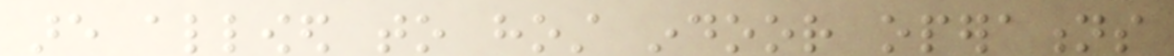are allowed to host indoor operations
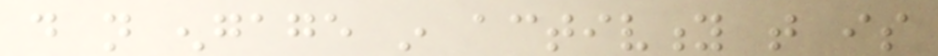do not engage in activity that is
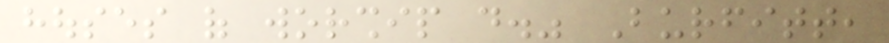houses of worship do." Burfitt,
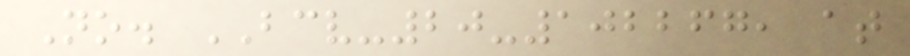No. BCV-20-102267, at
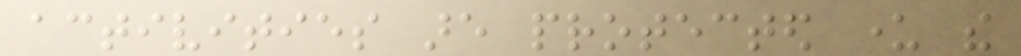activities are protected under the
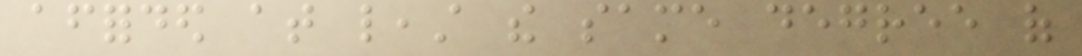afforded at least the same degree of
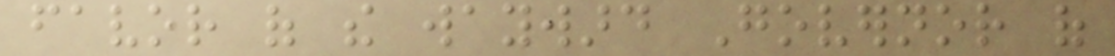favor of the wayward Governor of
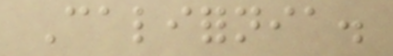California.
